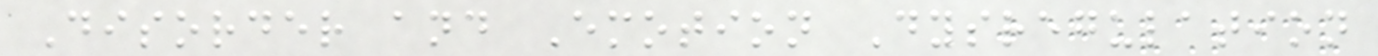Disorder and Emotion Dysregulation
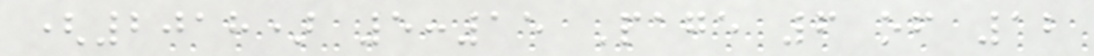(2018) 5:15 Page 6 of 12
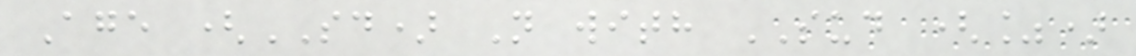Age (SD) N with SUD (%)
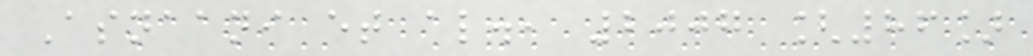Asnaani et al., 2007 [86]
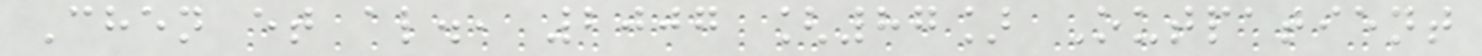Chen et al., 2007 [87] Outpatient
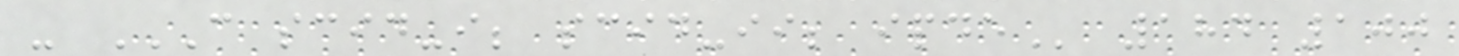- C SCID-I; SCID-II; IPDE 184 100
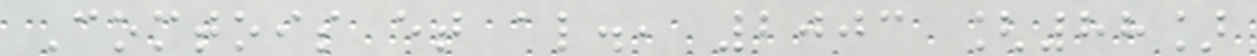Comtois et al., 2003 [88]
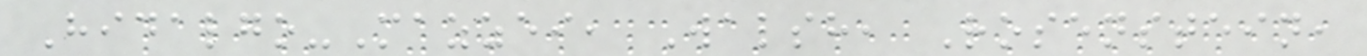Hidalgo-Mazzei, Walsh, Rosenstein,
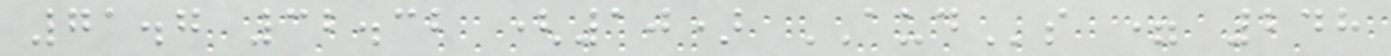71.7 32.32 (10) AUDs = 248
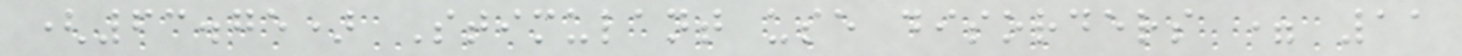(63.75) Stimulant use disorders = 11
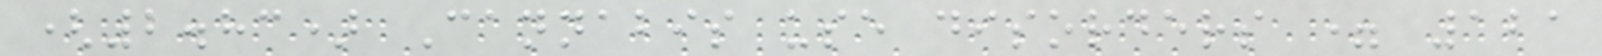(2.83) Cannabis use disorders = 121
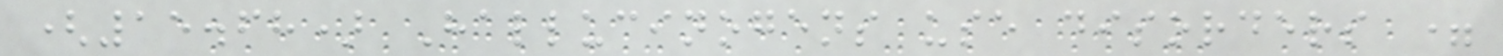(15.68) Hallucinogens use disorders =
